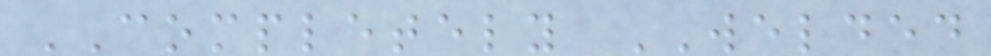COMPLETELY WELDED
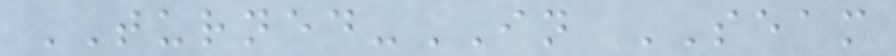TURNED-IN SEAM
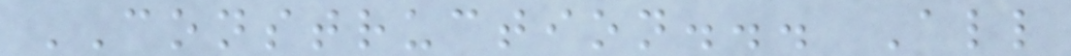CONSTRUCTION... All
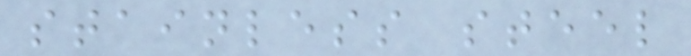stainless steel
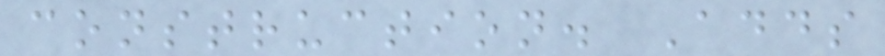construction. Adds
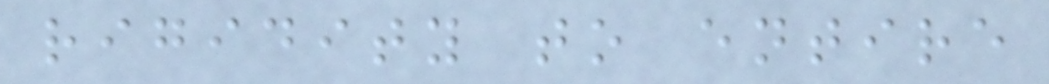rigidity to entire
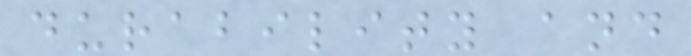durability and
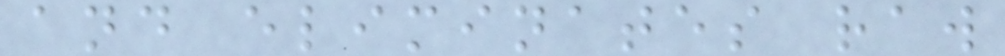and eliminates raw
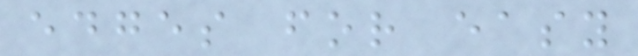edges for easy
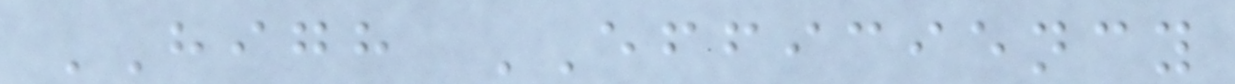HIGH EFFICIENCY
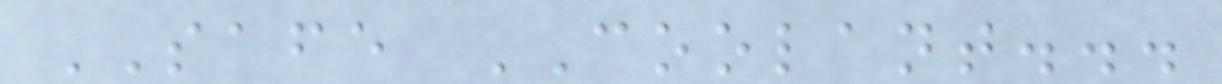SAFE COOLANT...
